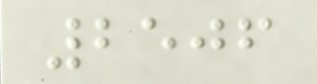2506
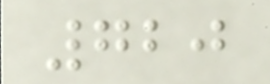720
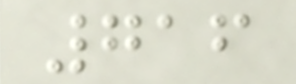716
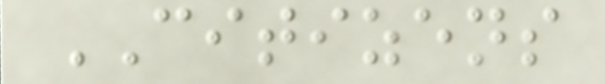CITIZENS
